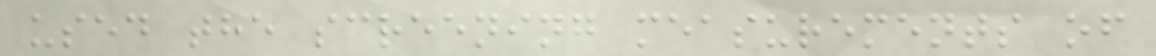used the screening measurements of
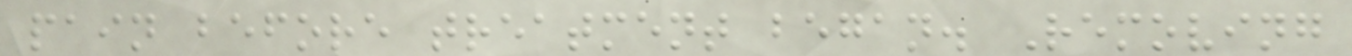pain before treatment began. Removing
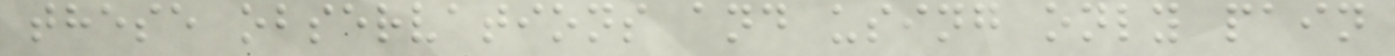these observations and using only pain
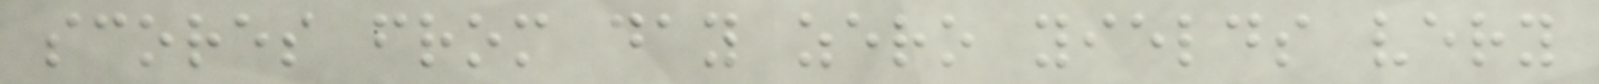scores from day zero yields very
